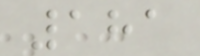181
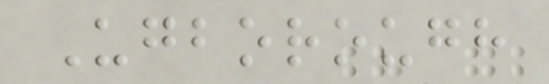Ugborough
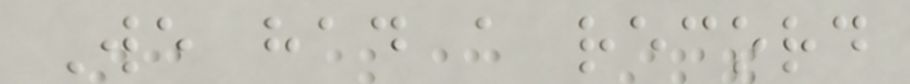We had a record
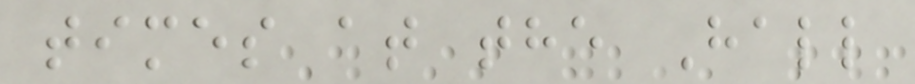times at the Hall
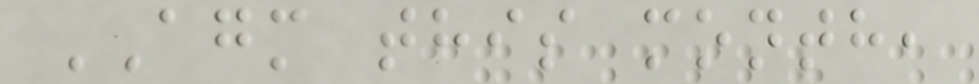AGM this month,
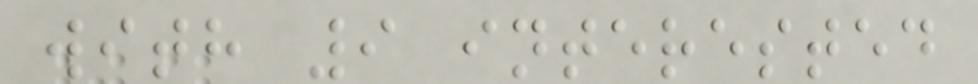with 9 interested
